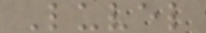Luvel
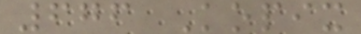676 Kopix
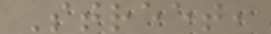Street,
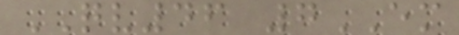QV46 7EM
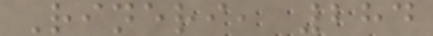Rineri, 284
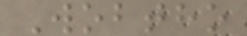Wobtho
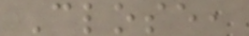Close,
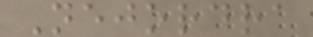Nejordra
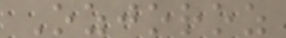Ozjoroz
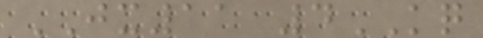JX11 4KQ
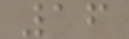16
